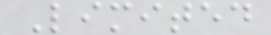Limited
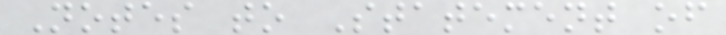Notes to Statement of
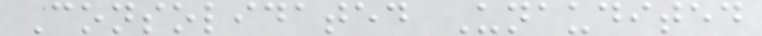Consolidated Unaudited
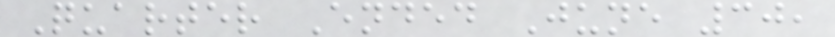Quarter Ended June 30,
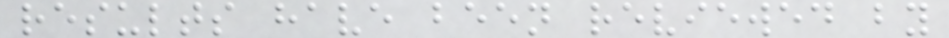results have been reviewed by
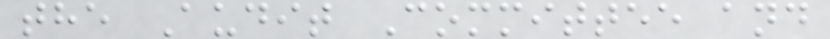the Audit Committee and
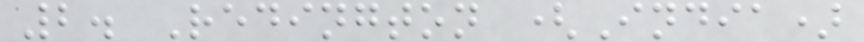2. Redington (India)
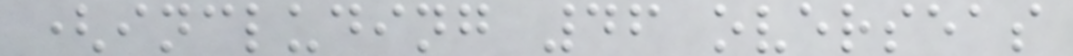(including 46 overseas
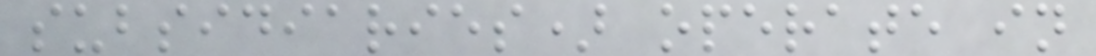subsidiaries) operate in
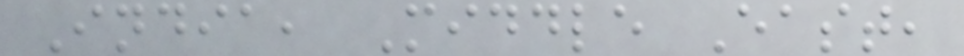India, Middle East,
